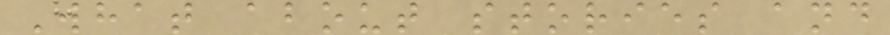What about stories and
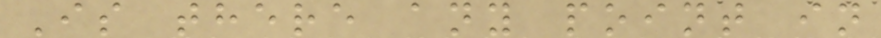Is there any point in
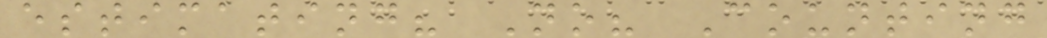estimating? No? Counting
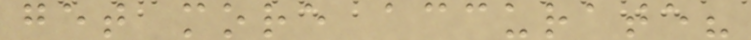get more accurate?
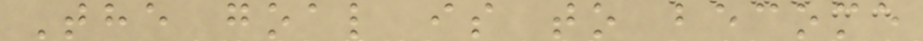The goal is to become
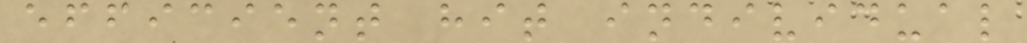efficient hit individual
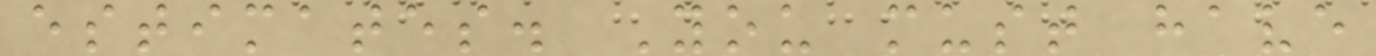estimates. You must have
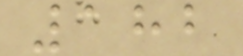182
